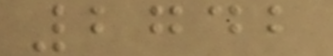2742
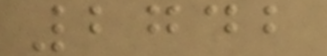2742
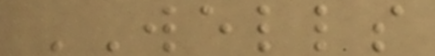WELLS
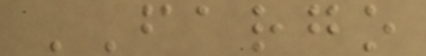FARGO
